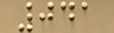041
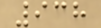938
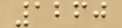1260
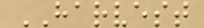HARVEST
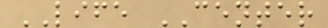LIFE CENTER
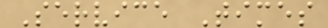Service Times
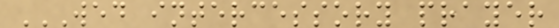WED INTERCESSORY PRAYER
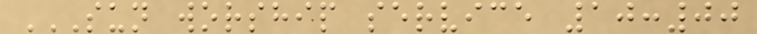SUN WORSHIP SERVICE 10:00
